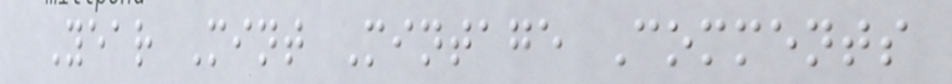Year Mint Mintage Comments
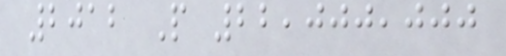2012 P 22,000,000
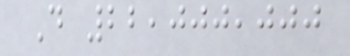D 22,000,000
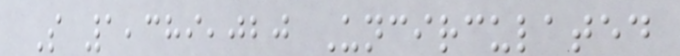S 1,389,020 Uncirculated
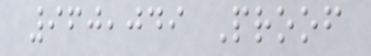960,049 Proof
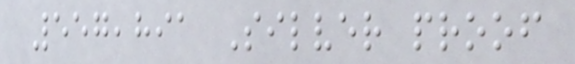557,891 Silver proof
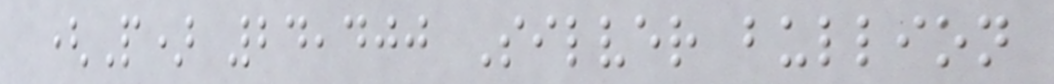(P) 24,400 Silver bullion
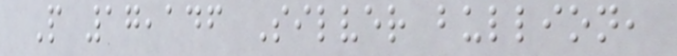P 17,146 Silver bullion,
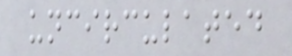uncirculated
